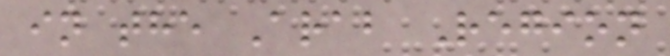in the Arab Region
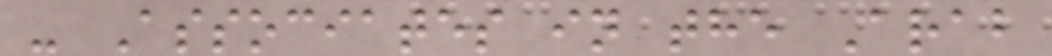- Associates in the Arab
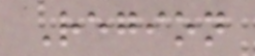Region
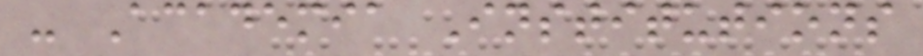- Academia Institutions
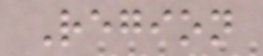Region
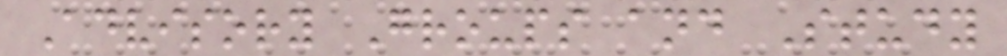Advisory Groups and Study
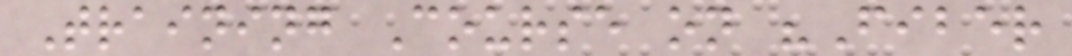Training Course on "Fiber
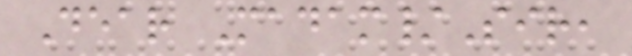Dear Madam/Sir,
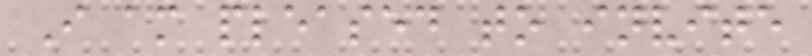I am pleased to invite
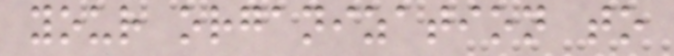your organization to
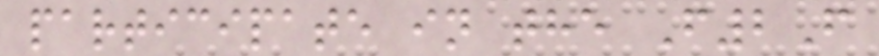participate in the F2F
